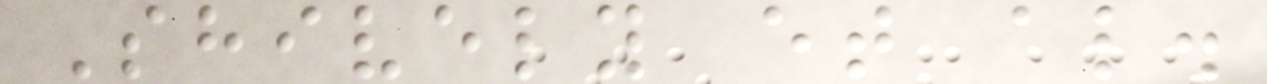Shively et al.
